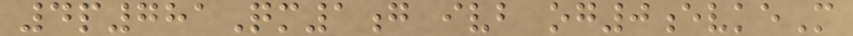4p781Qm1g ivb og0evkeM
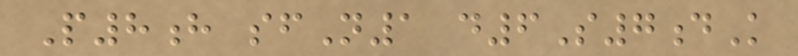P8h sfN1 d6S7dK
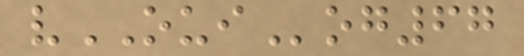vOUIog67
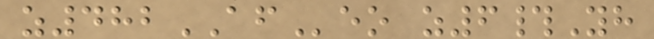z482AFeo z6#Yh
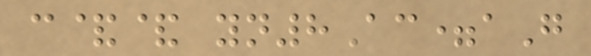c&& yn8Ac=aG
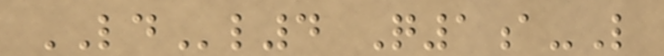LDl4 Q1a-L
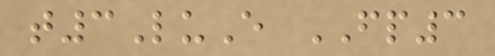t3LuE FP3
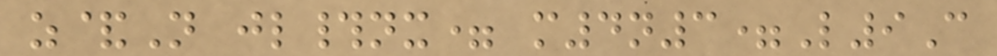z&N jl#nx= m4n3=L9C
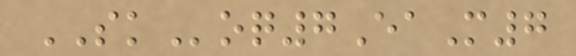SKoq7EaM7
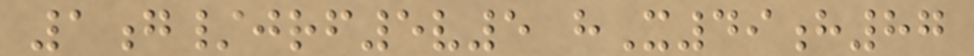1g/jrf5v5 hX49h87
